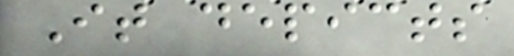It depicts
